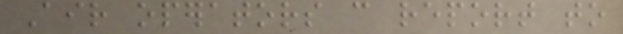Air operators can report to
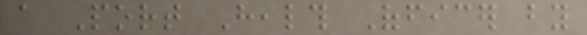a Port Health Officer by
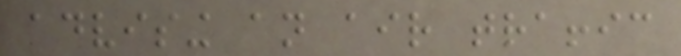advising an air traffic
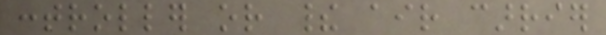controller or their air carrier
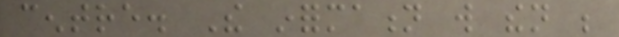centre. The information will then be
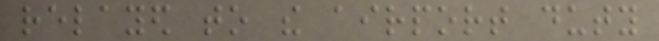relayed to the airport duty
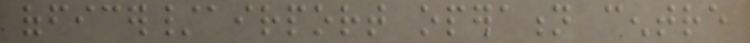officer/airport operation centre
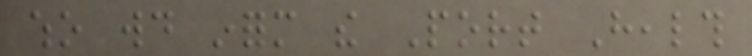who would inform the Port Health
